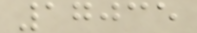17035
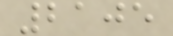2105
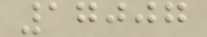17007
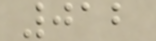012
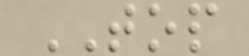TOP
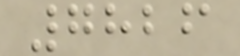7826
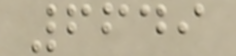6649
